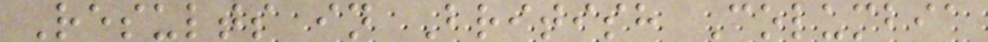Results in British Columbia
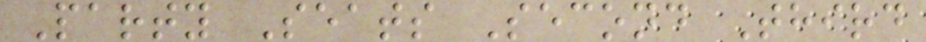Party Seats Second Third
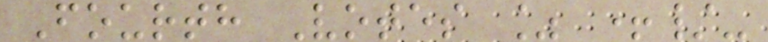Fourth Votes % +/-
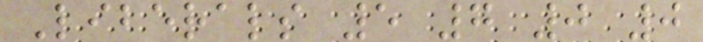Liberals 5 7 0 0
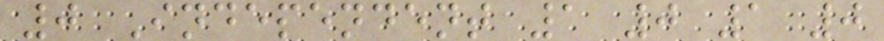0 Independent 1 0 1 0
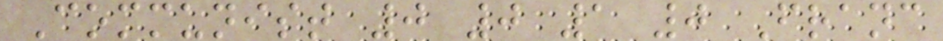Communist 0 0 1 0 Franc
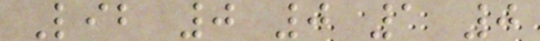Lib 0 0 1 0
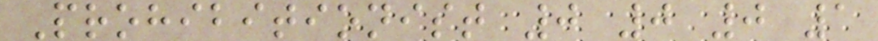Prohibitionist 0 0 0 1
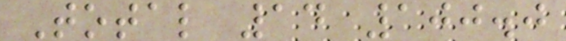Total 14 100.0
